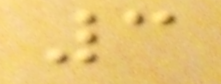3
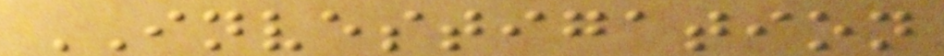INVESTIGATION
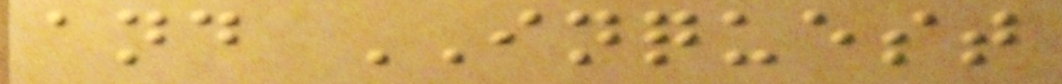and INQUEST
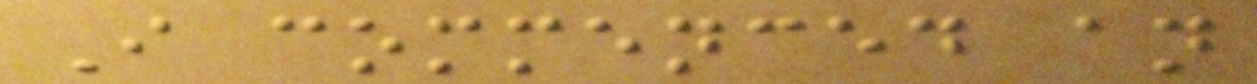I commenced an
